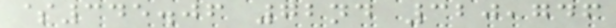$345.06 72nd 320,746
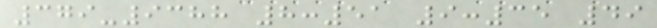379-9388 8:51 9:35 49
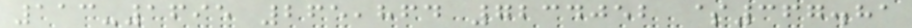113-1695 265,864 7234052 $367.81
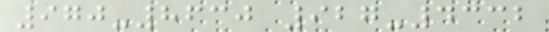970-8630 927-4332
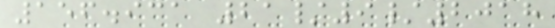156.931 21/9/2018
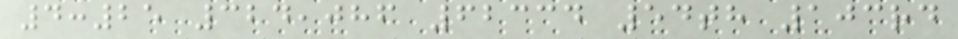4:25 324,086 62334 54th 103rd
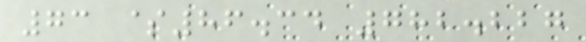73 $86.34 782.227
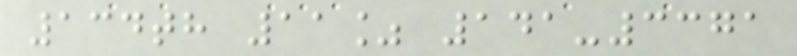134th 11% 141-3371
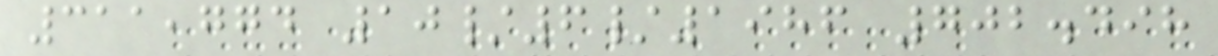311,774 10/6/1986 702.498
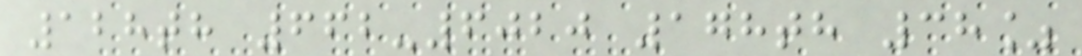128th 662-6020 178th 38%
